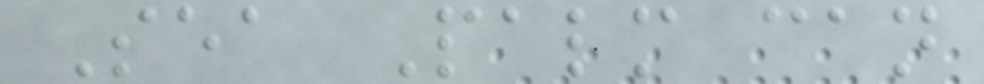Sea Palm can
